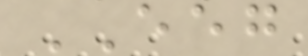EEG
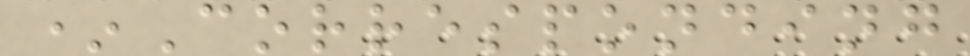*Corresponding
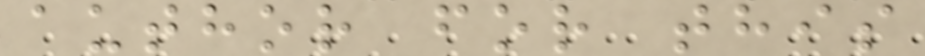author for this
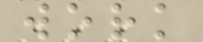work
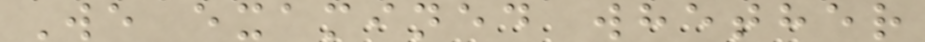We examined whether
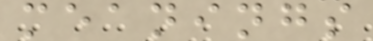meanings
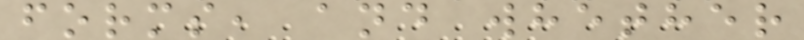forms, and whether
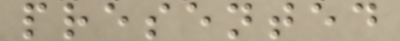presented
